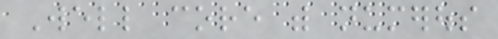Well core with numerous
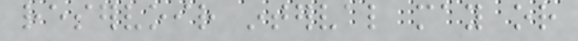reservoir interval may or
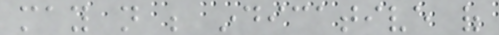may not be indicative of
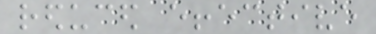reduced effective
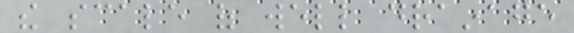the scale of well drainage
